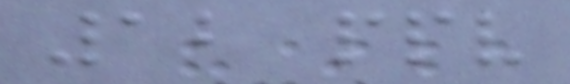12 ppv
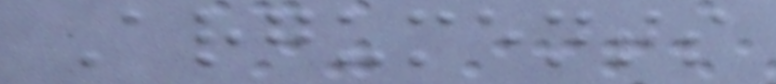Arguments
